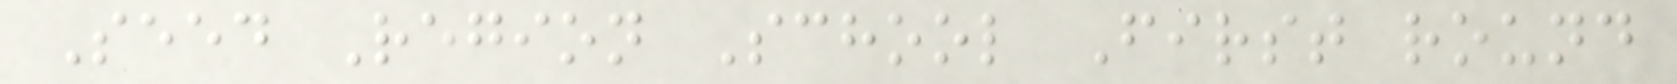Seed Region School First round
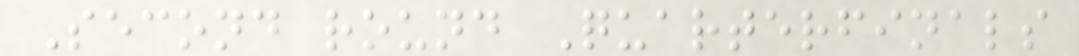Second round Quarterfinals
